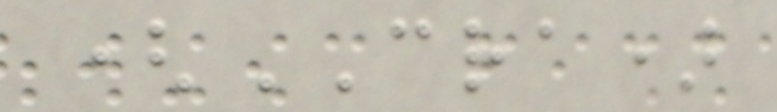(CRA)
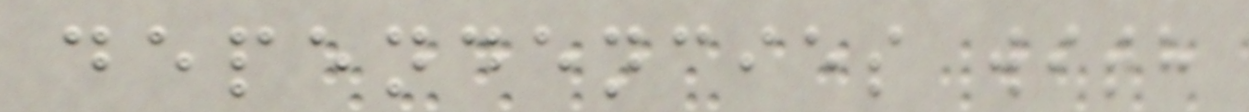dependencies with
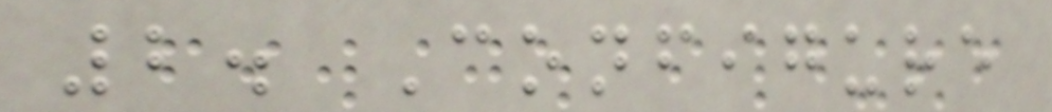2. Configure
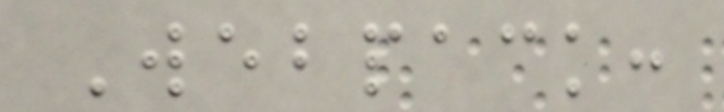Webpack:
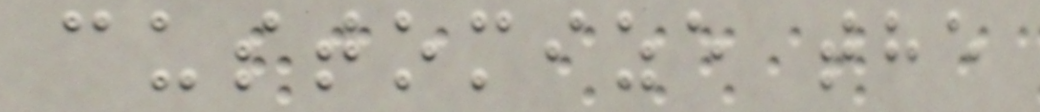customize the
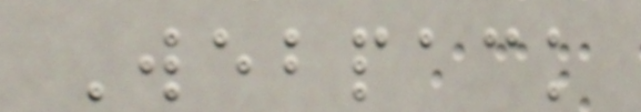Webpack
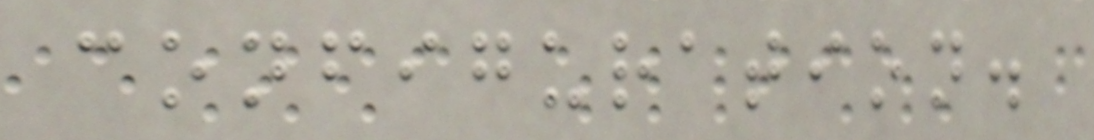configuration.
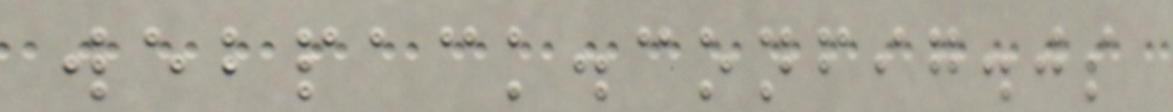webpack.config.js
